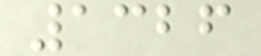1326
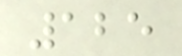125
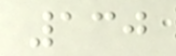130
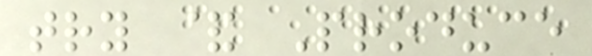try & Produce
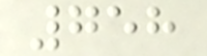758
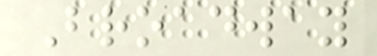Broadway
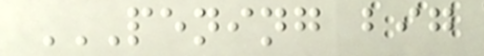PENING BIG
